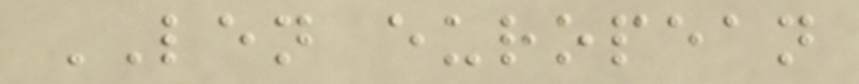LEN european
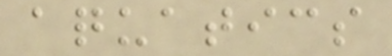aquatics
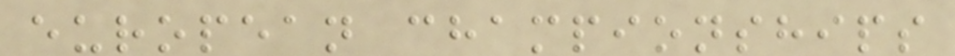european championships
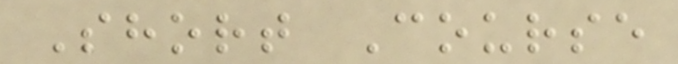Short Course
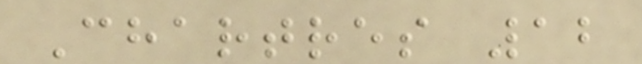Chartres 12
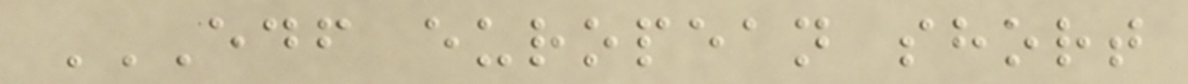EDF EUROPEAN SHORT
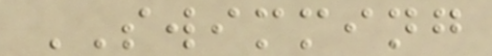SWIMMING
